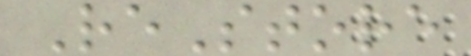ReStore
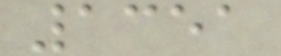1351
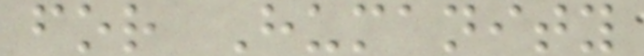for Humanity
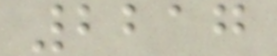2217
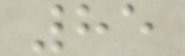85
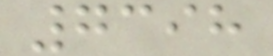7398
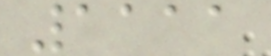1111
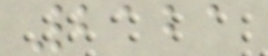2121
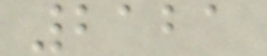2121
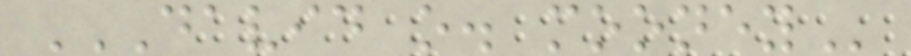DAVID O. MOONEY
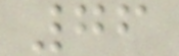76
